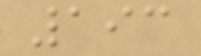193
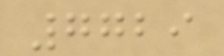7729
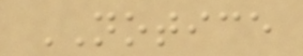NOTICE
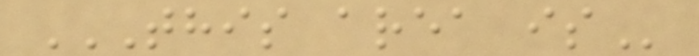THIS AREA IS
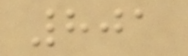801
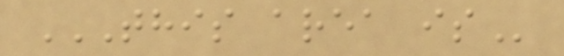THIS AREA IS
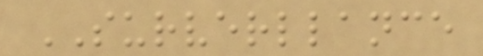SURVERLLANCE
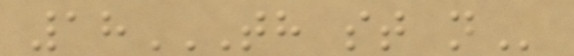18TH ST N
